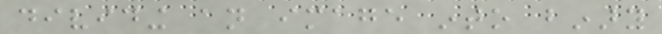dividing an image into binary
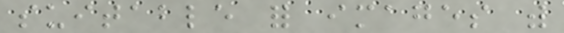suitable for images with
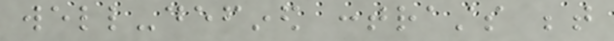well-defined contrasts between
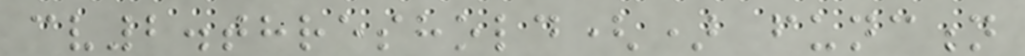cv2.threshold() function
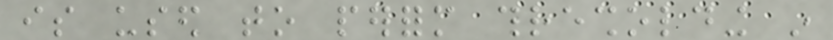is used to perform thresholding in
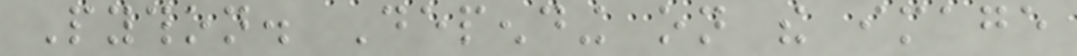Python. Depending on the image
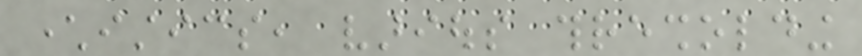characteristics, various thresholding
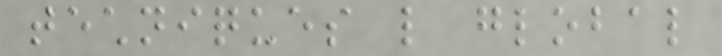techniques like global
